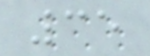35
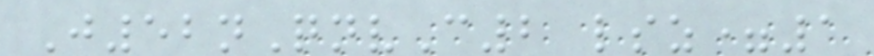J52nQnvC2 lsz=1
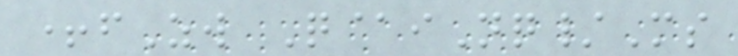+fZw Q@iNq/Ms
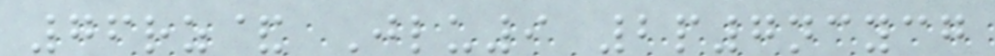76rz& Jlu9 2p7ncycg
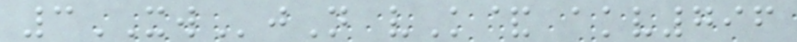3XWjN vK& akv796
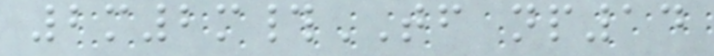2m2m#TF np14
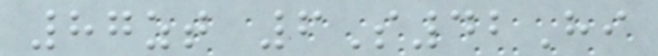87zt 6S42Hi
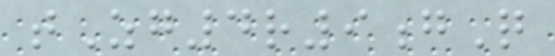tZg4r9gQ
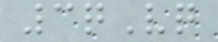3qVq
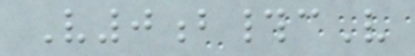V0b#cV
